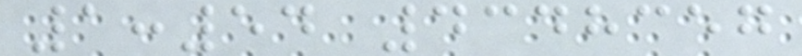1:54 4348357
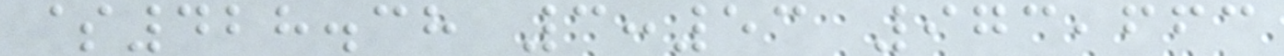$428.38 3:53 973,663
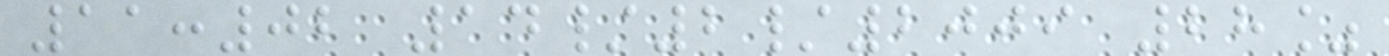11:02 14/2/2009 28%
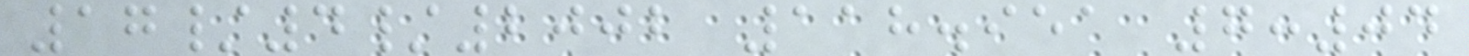17/4/2002 118.951 7:04
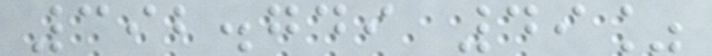392.749 49%
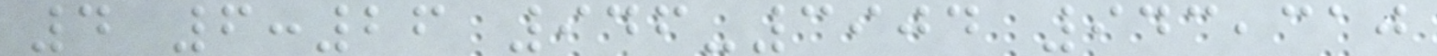4 6:26 946-3904 943,310
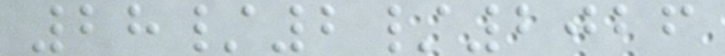28/2/2026
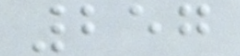257
